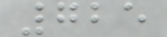725
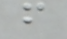f
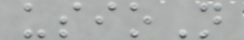usioN
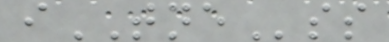iTNEss
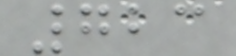723
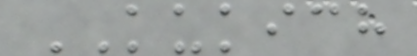KUKICH
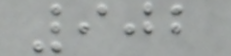902
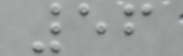56
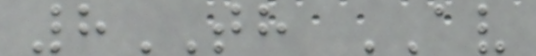8TH AV
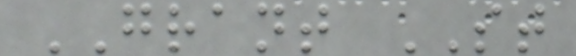GRANT ST
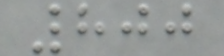800
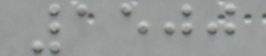1500
